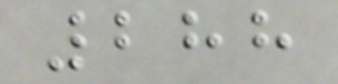288
